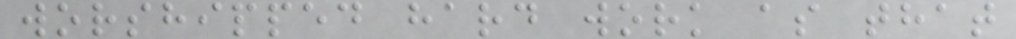worshipped hard work as that
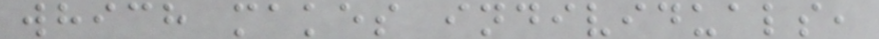which makes individuals,
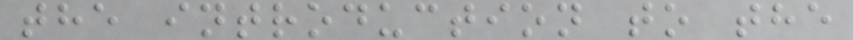the introduction to the
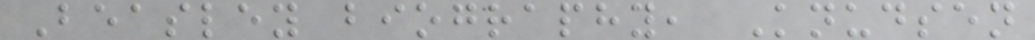Beasley biography, Knudsen
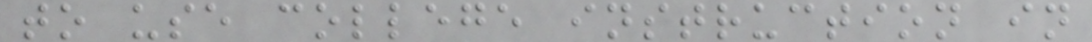to use college instruction in
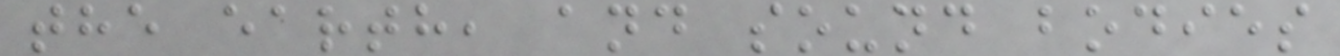the earth, and sound bodies
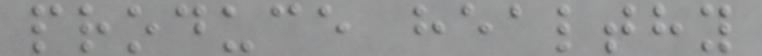produce healthy
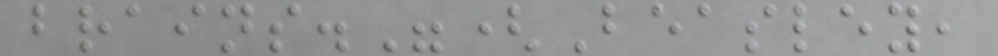brains."(Beasley,
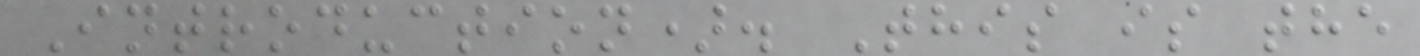Introduction). This is the
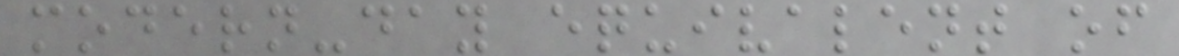modern-day equivalent of
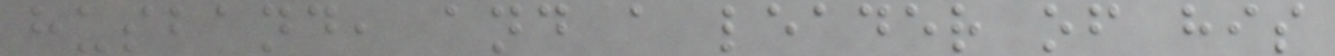husband, and a leader of his
